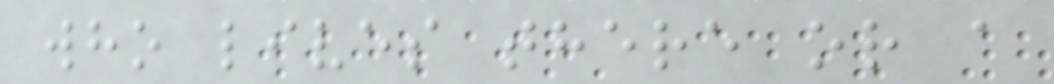who lives there or a
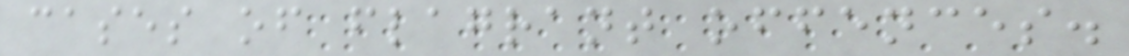cases of flagrant offences.
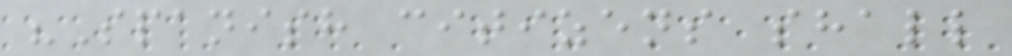"Spanish citizens shall
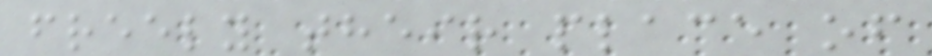freely their place of
